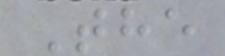The
